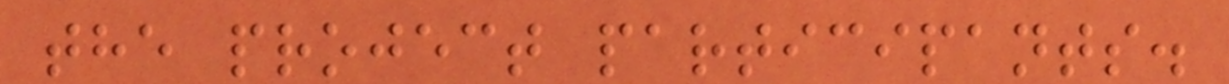the project participants.
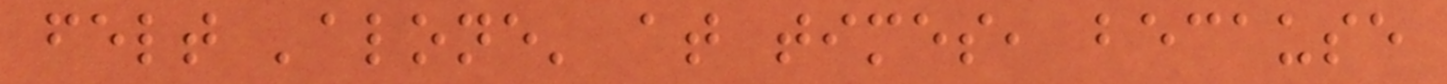felt 'alone' at times, because
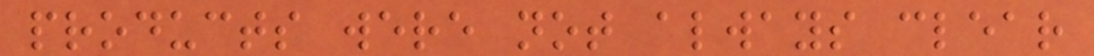products were not always clear
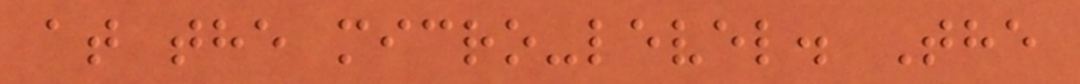at the micro-level. The
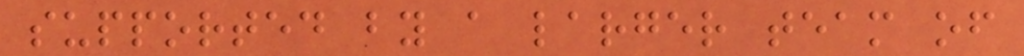supported by a larger team of
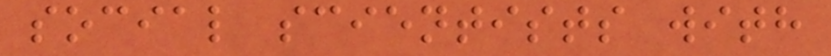social scientists with
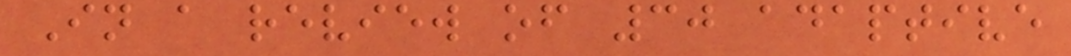In a review of 30 adaptive
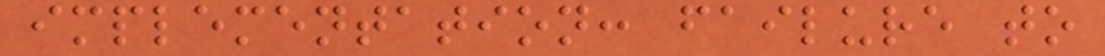implementation: failure to
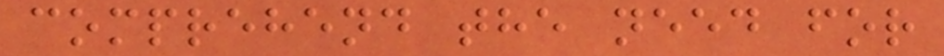comprehend the need for
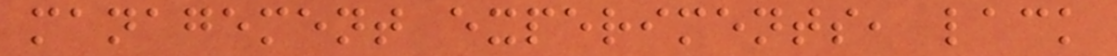management experiments, lack
